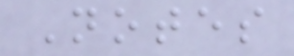Notes
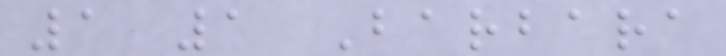1 1 Barbara
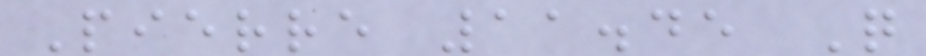Pierre 11.45 Q
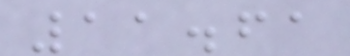11.61
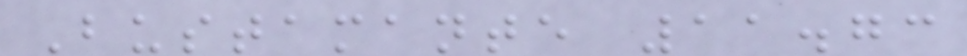Bustamante 11.73
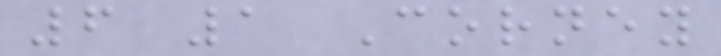6 1 Corney
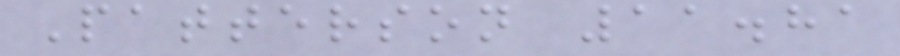Patterson 11.81
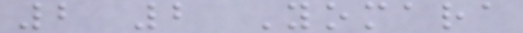2 2 Yomara
